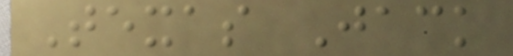Texas Jack
